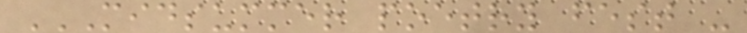MIDSUMMER POETRY FEST -
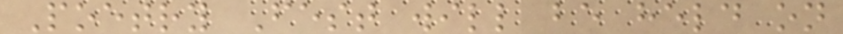Poetry Fest will be held on
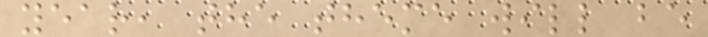year, the theme will be
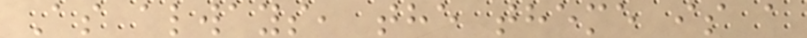As always, the theme is a
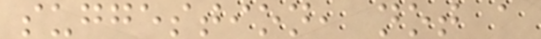suggestion, not a
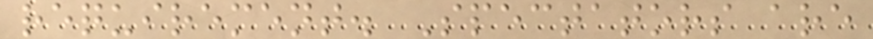requirement. Spectators are
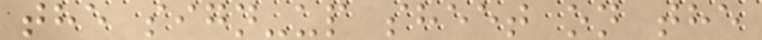the sign-up sheet on the
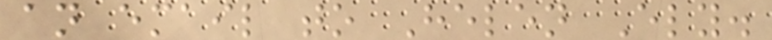an email to Helen Ely.
